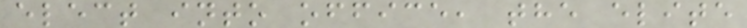elect into office, the elite
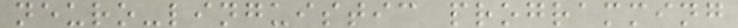neuro-linguistic programming
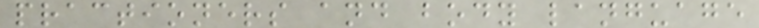practioners and body language
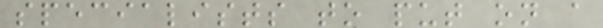specialists to put on a
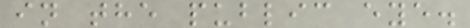in the public eye.
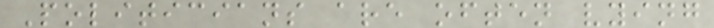Politicians are often vying
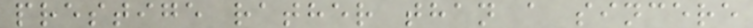prestige rather than a sincere
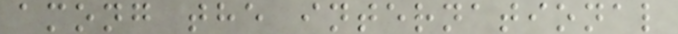among the international
